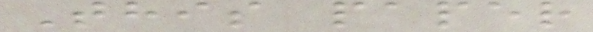This paper
